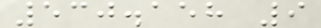530.158 9
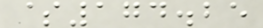$174.25
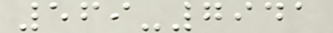569-7941
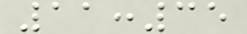11:35
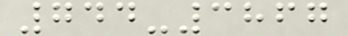744-3867
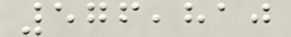576,810
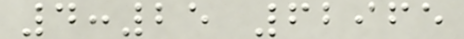4:25 62965
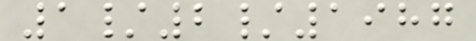1/2/1987
